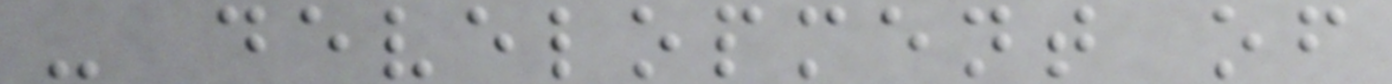- development of
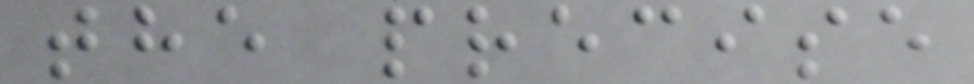the precise
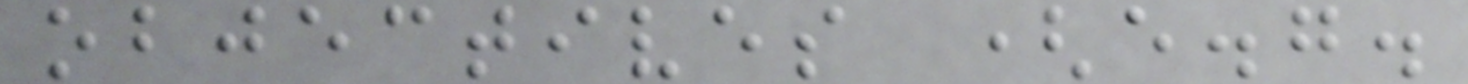objectives (e.g.
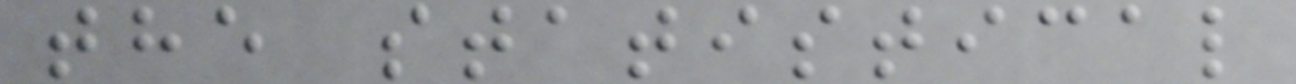the statistical
